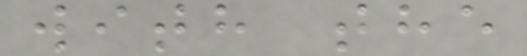with the
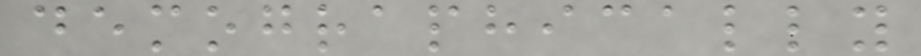demographically
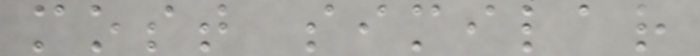most similar
